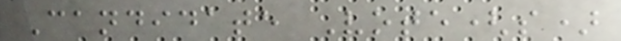Candidate Vote(s)
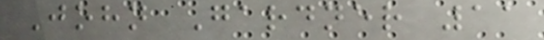John Gardner 11
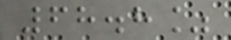68.8%
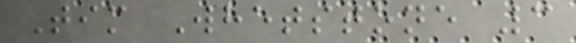Tim Whetstone 3
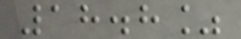18.8%
